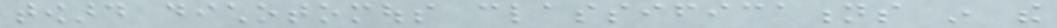toward dichotomous classifications in the
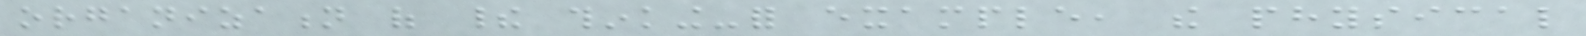organization of their thinking-for example, the physical
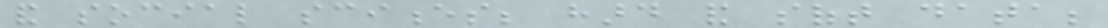and social sciences; hard and soft data;
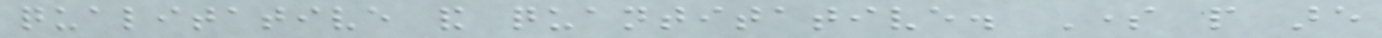qualitative and quantitative. Some people are
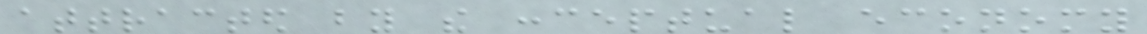attracted by the conceptual economy
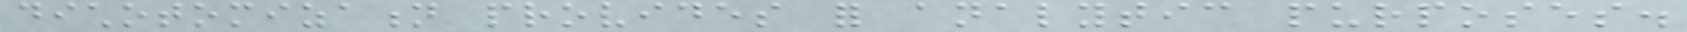dichotomization provides for analytic purposes.
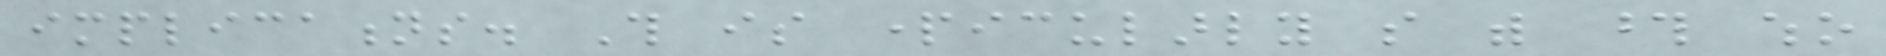implications. This is particularly so with those who
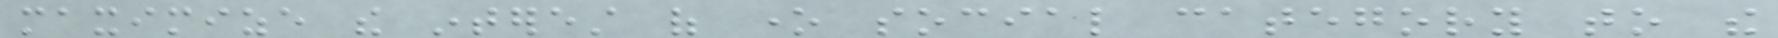maximize the interest of one social category to the
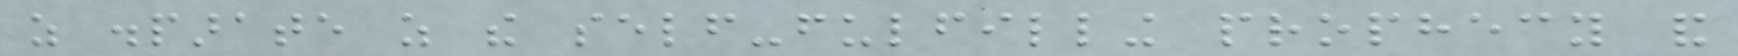as disparate as the self-fulfilling prophecy and
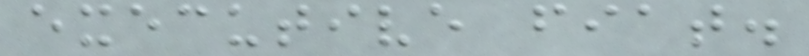executive fiat.
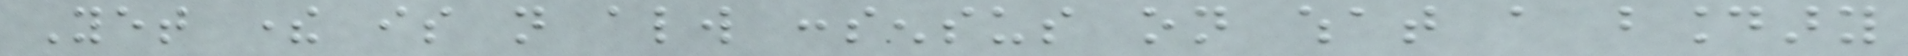Yet there is not always consensus on what a boundary
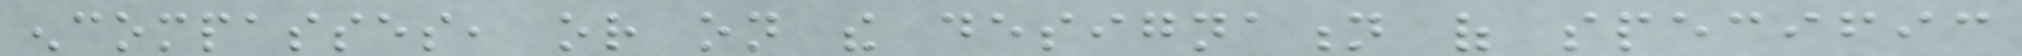encompasses, or on the designation of specific
